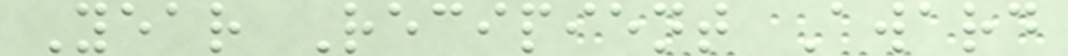Year Recipient Award
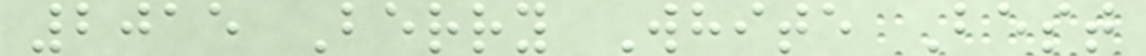2015 Berry White Best
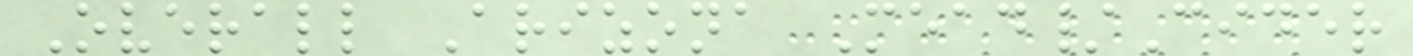Overall Arizona Mead/Cider
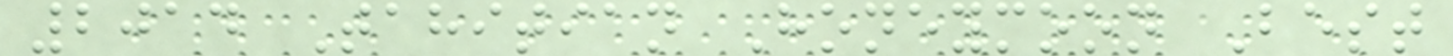2014 Tahitian Honeymoon Best
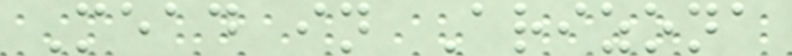Mead in Arizona
